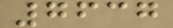7637
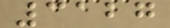3127
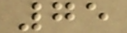75
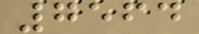7564
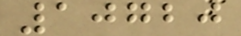10720
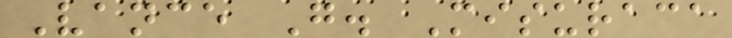Vance G. Misuraca
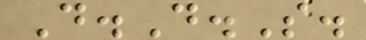D.D.S.
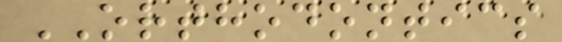ORTHODONTICS
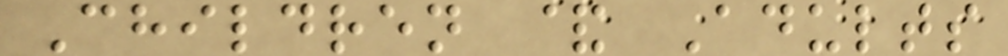Children & Adults
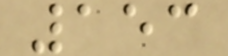153
